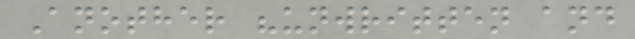Another "unwritten and
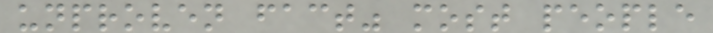unproven fact" most people
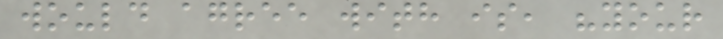would agree with is, "your
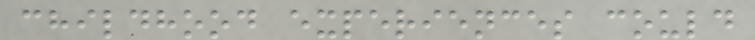childhood experiences could
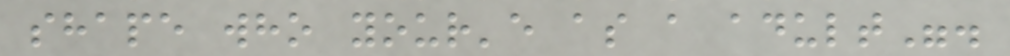shape who your'e as a adult".
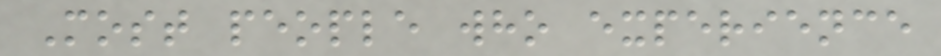Most people who experience
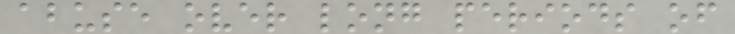abuse over long periods of
